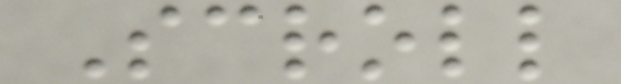Scroll
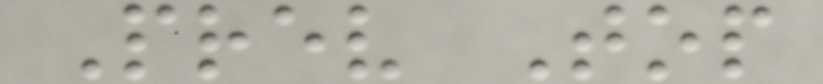Prev Top
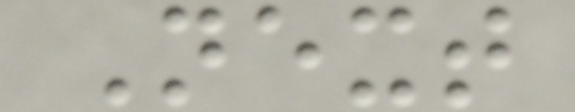Next
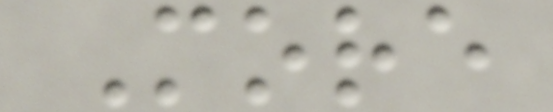More
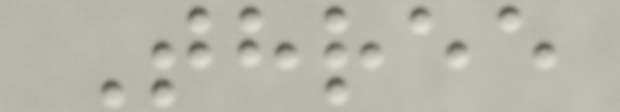Three
